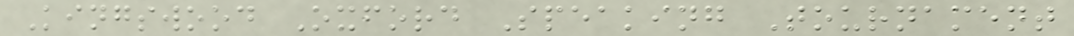Kingswood Oxford Speaking Tournament
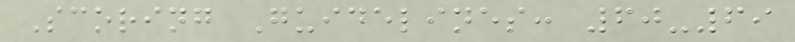Scoring Guidelines: 60-69
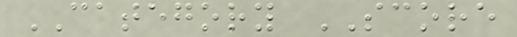CATEGORY SCORE
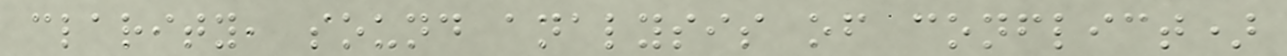clarity, sound analysis of conflict)
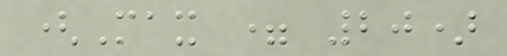(Max = 20)
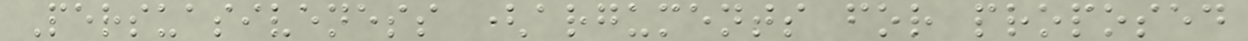Persuasiveness (arguments for proposed
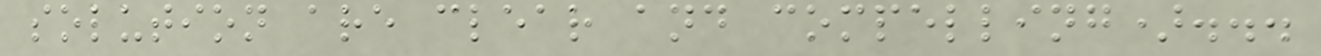solution are clear and compelling)...
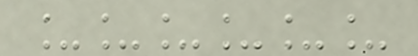______
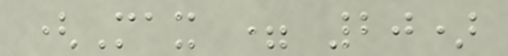(Max = 20)
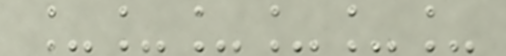______
